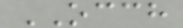OCCH
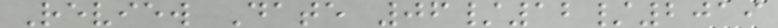Review Date 06/12/2019
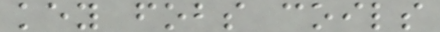key fobs coils
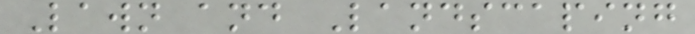Lawn and Landscaping
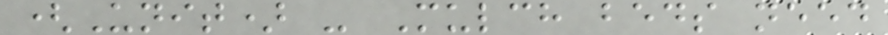(Unit) - Mulch beds need
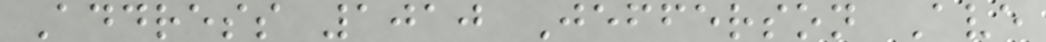Address 1010 Jefferson Ave
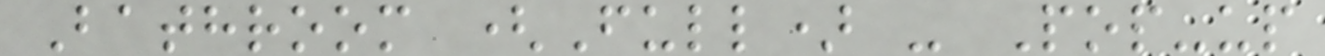Bathroom (Full) - Pop-up
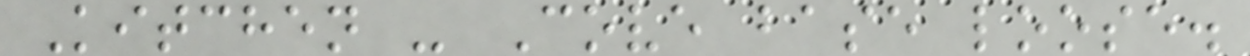Kitchen - Cove base loose.
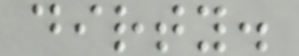dirty.
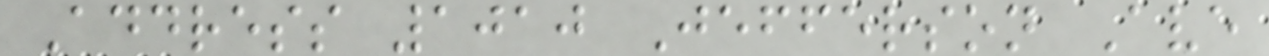Address 1010 Jefferson Ave
